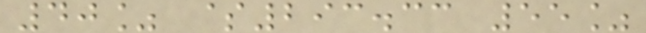40% $293.33 55%
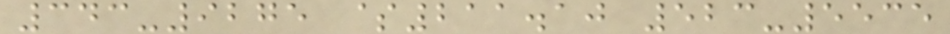343-9275 $211.10 523-5535
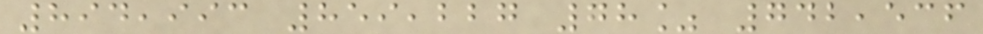894,993 859,227 78% 742,536
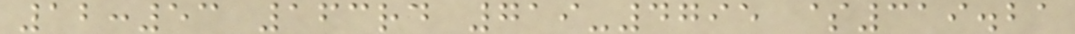12:53 163rd 719-4795 $319.21
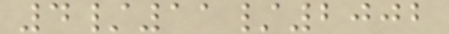4/11/2002
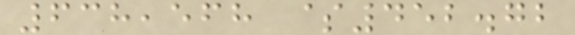638,568 $452.72
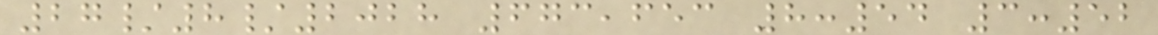27/8/2028 673,653 8:54 3:52
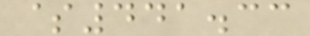$441.33
